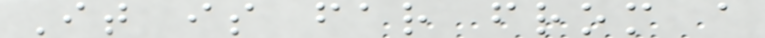It is far from a
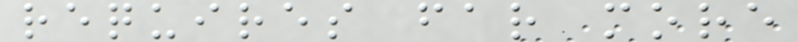requires far more
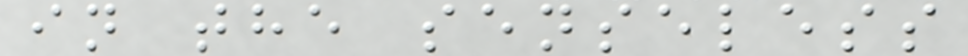in the senseless
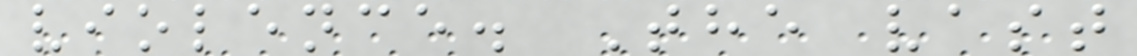violence. The vast
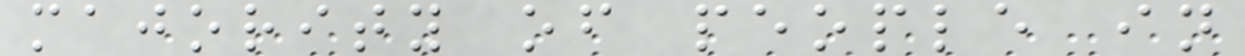majority of people in
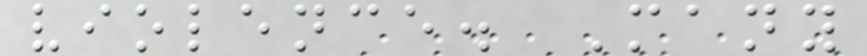violence. Many
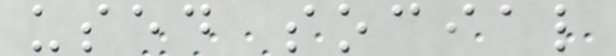used social
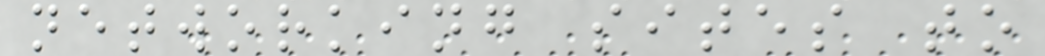networking sites to
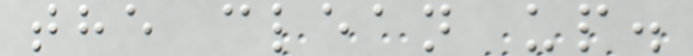the clean up.
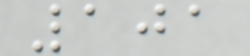101
